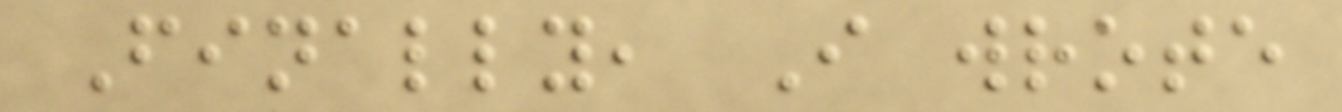Finally, I wrote
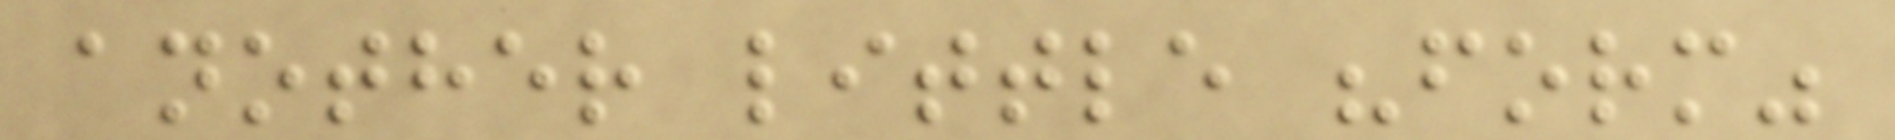another little "form"
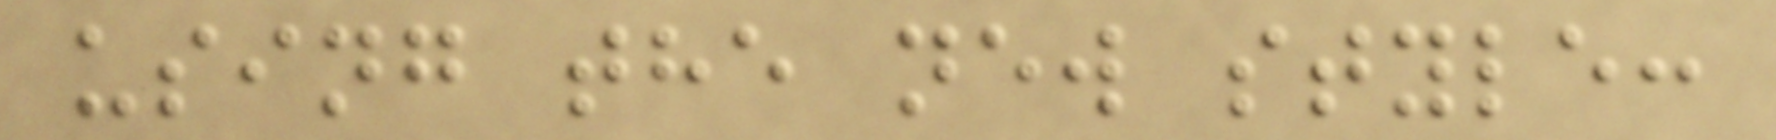using the new style:
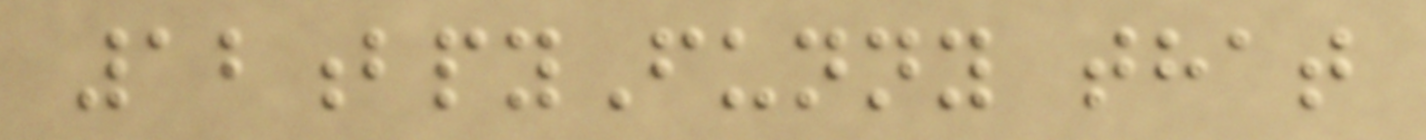12bpyFunny that
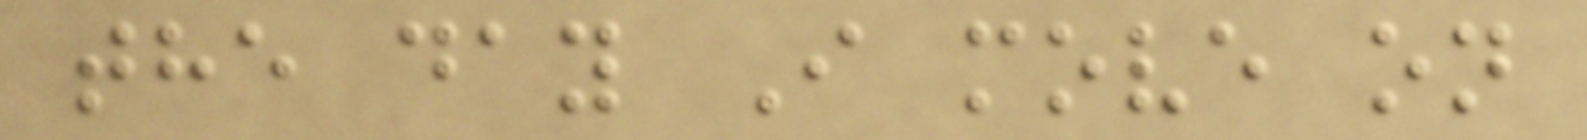the day I move on
